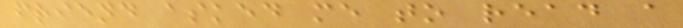friend asked me to read a
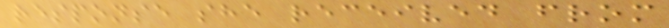response she received from
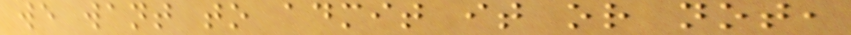we want to admit it or not,
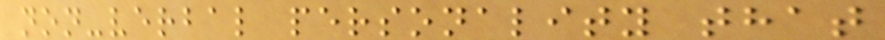non-verbal personality that
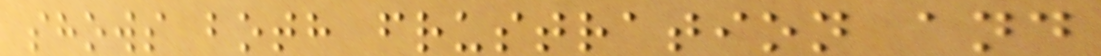shows both frustration and
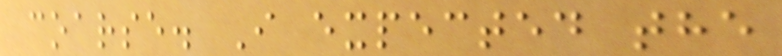coarse. I expected the
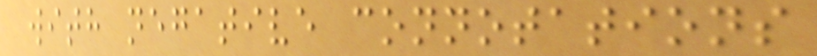with negative connotations
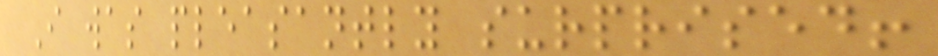I was pleasantly surprised!
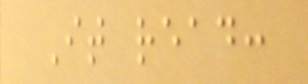It read:
